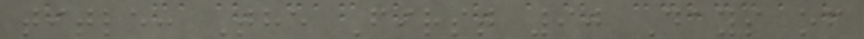title: The First 90 Days of
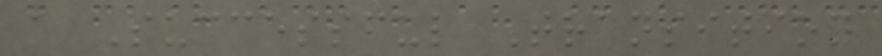a Successful Transition
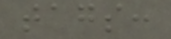tags:
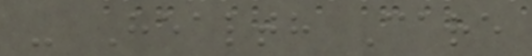- Health Care
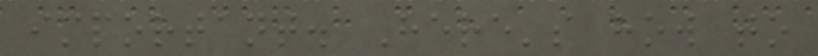important. Here's how to
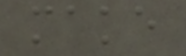make
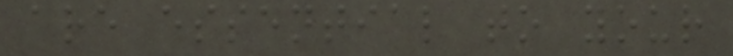are essential to your
